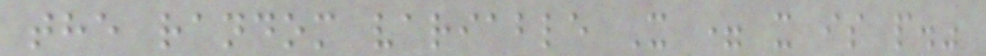the random variable X = x is p."
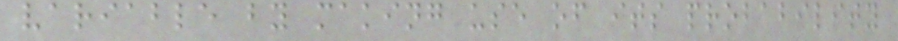variable by making use of its probability
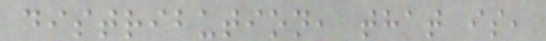distribution, that is,
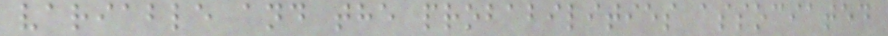variable and the probabilities associated
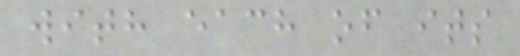with each of its
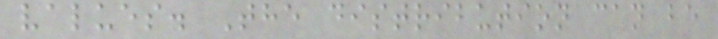values. The distribution can be
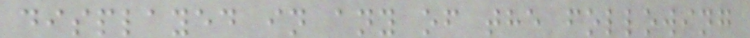displayed in any of the following
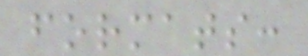formats:
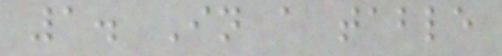1. In a table
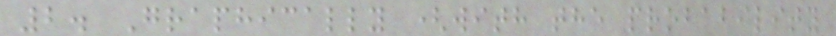2. Graphically (with the probability
